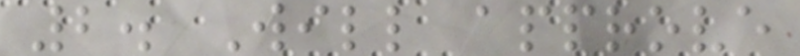2. Will approve
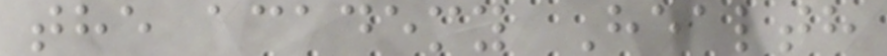the academy Health
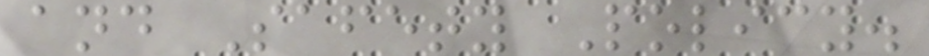and Safety Policy.
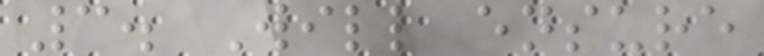3. Will ensure
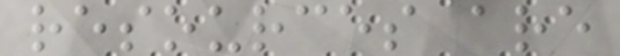resources are
